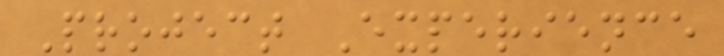Project Experience
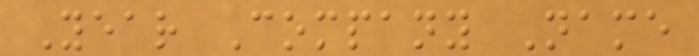Year Company Name
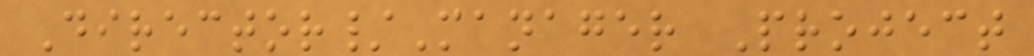Director/Manager Project
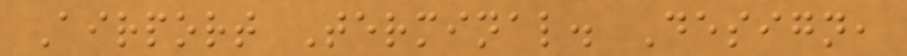Airport Terminal. Design,
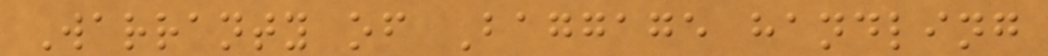Warranty of Baggage handling
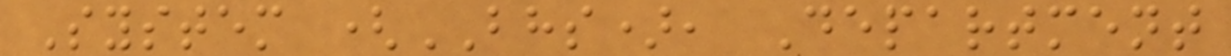System (BHS), Department
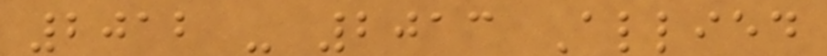2012 - 2013 Allied
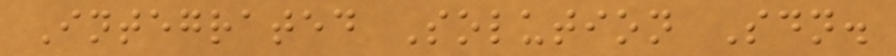Integrated Solution Sdn.
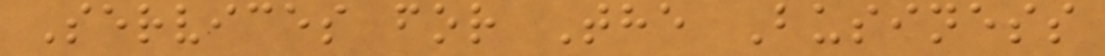Services for The Business
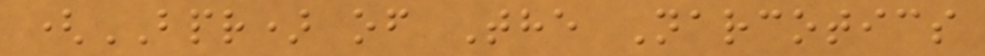(BPR) of The Narcotics
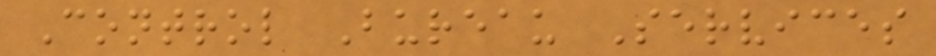Control Bureau Services
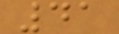41
